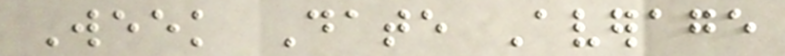Week Date Average
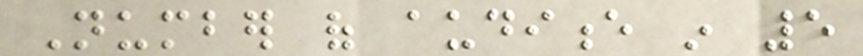Number of audience in 5
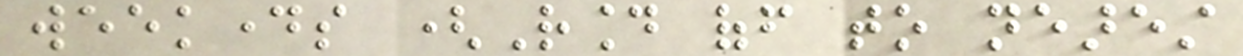weekdays (Round off to nearest
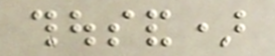thousand)
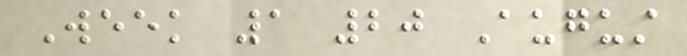Week 1 20 August
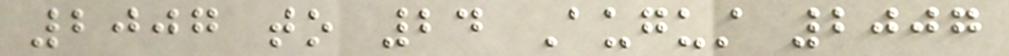2007 to 24 August 2007
